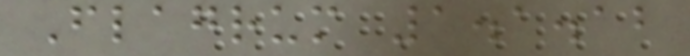Flagrum 1.1.12
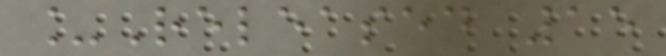_Released 15
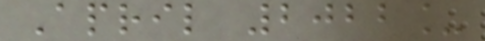April 2022_
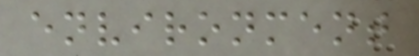environment
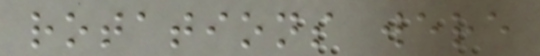rotations were
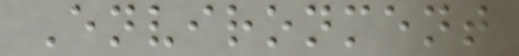Environment
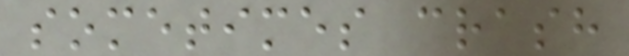sometimes crash
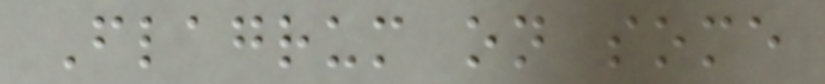Flagrum on some
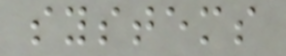systems
